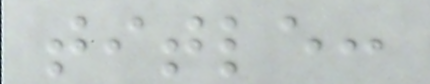title:
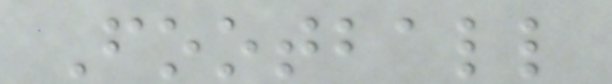Football
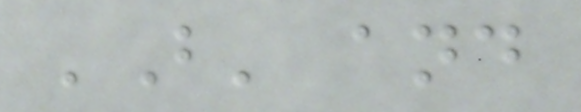'B' and
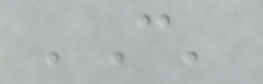'C'
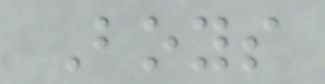Boys
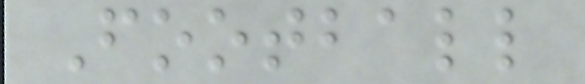Football
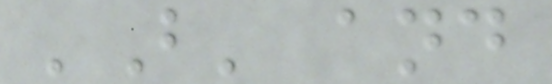'B' and
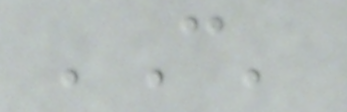'C'
